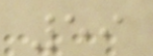59
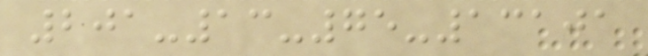201-13-75-13101
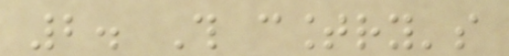2. This country's
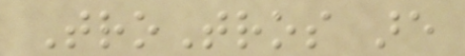TroTros are
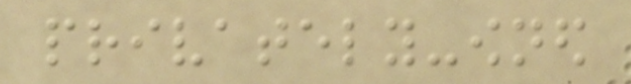privately-owned
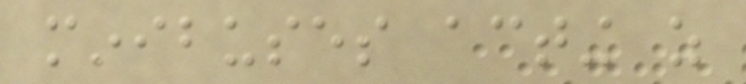minibuses acting as
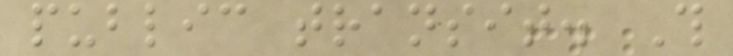public transit. This
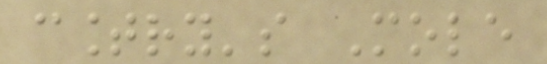country's Mole
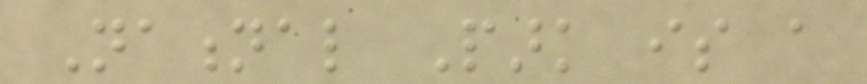National Park is a
